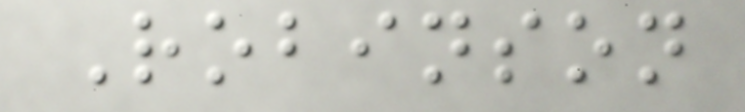Robinson
